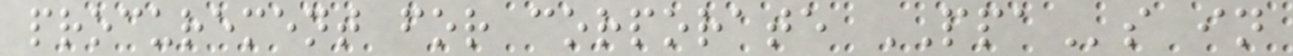procurement for corporate PPAs in
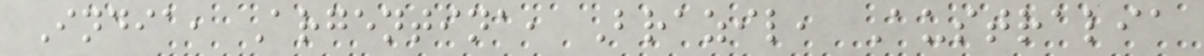India, Argentina, Brazil, Australia
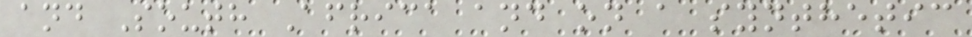and South Africa and on a synthetic
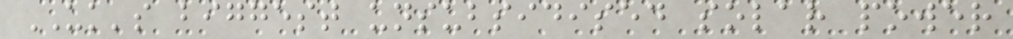UK's biggest unsubsidised solar power
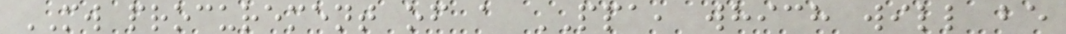MW procurement of a PPA, which will be
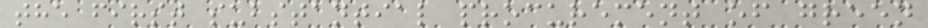the first substantial procurement of green
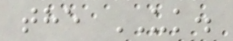the UK.
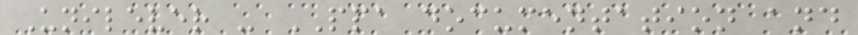Unilever - PPA documentation and
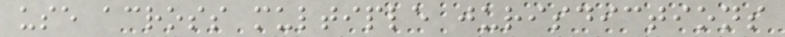use across multiple jurisdictions
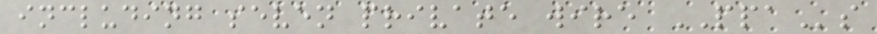including seven private wire PPAs
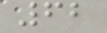62
